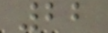22
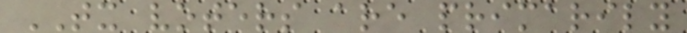TX voters are primarily
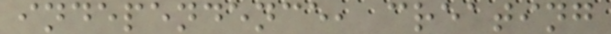independence, creating
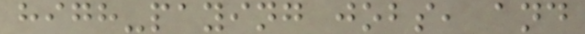high-paying jobs, and
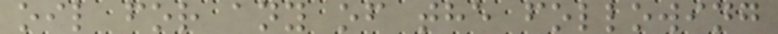oil for any of the following
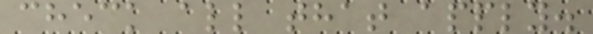check all that apply.
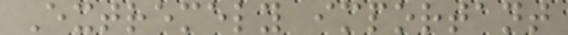Extremely important
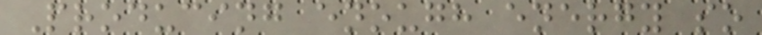Producing enough energy so
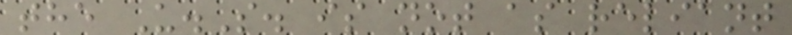the U.S. is not as reliant
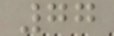77
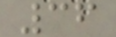36
